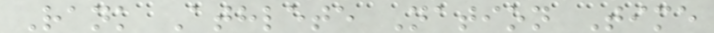Rank Athlete Nation Time
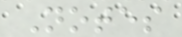Notes
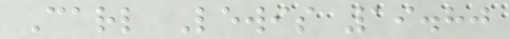Carl Lewis 19.80
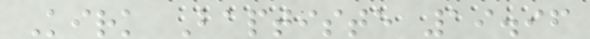Kirk Baptiste 19.96
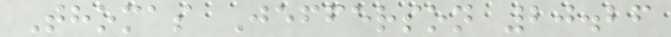Thomas Jefferson 20.26
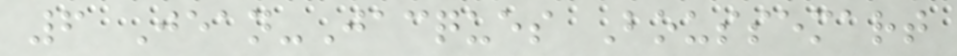6 Jean-Jacques Boussemart
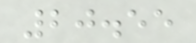20.55
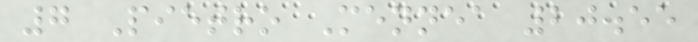7 Pietro Mennea 20.55
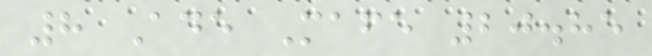8 Ade Mafe 20.85
